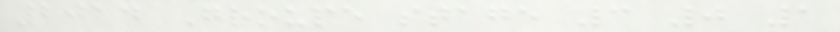2014 Groupe stage 3 0 1
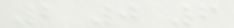2 0 6
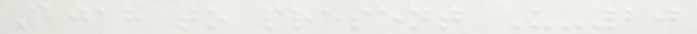2018 to present U-20
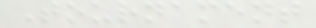Tournament
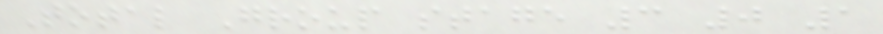Total Group stage 3 0 1
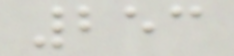253
